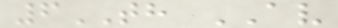6TH AV
